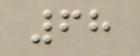68
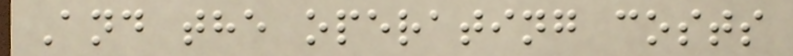And the operating costs
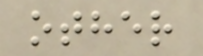other
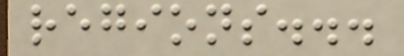regions...
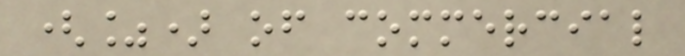(%) of commercial
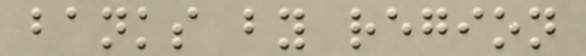banks by region
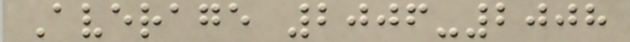Average 2006-2008
